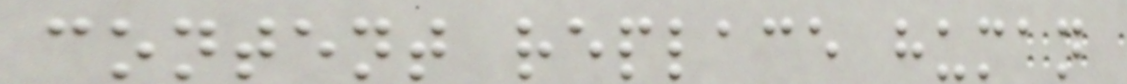content replace human
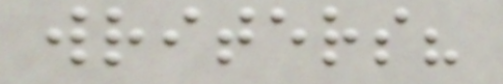writers?
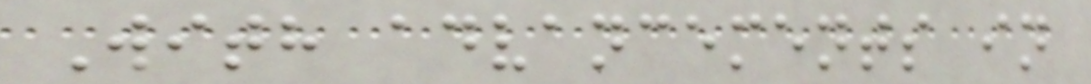With advancements in
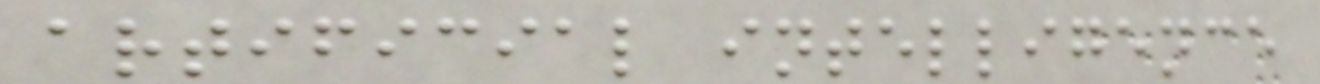artificial intelligence
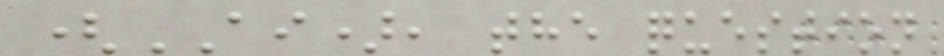(AI), the question
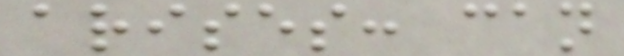arises: can
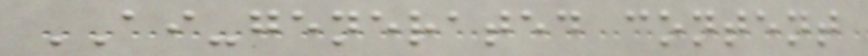AI-generated content
